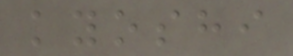kyoshi
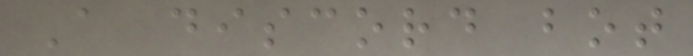A discord bot
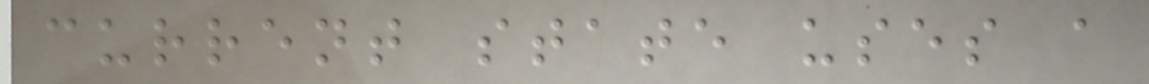current state uses a
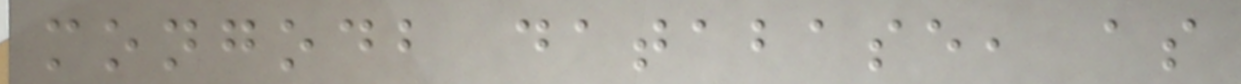mongodb database, as
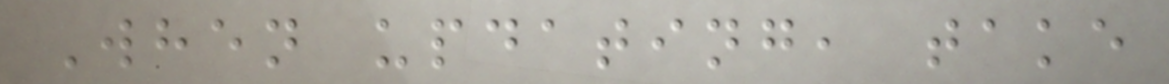When updating, take
